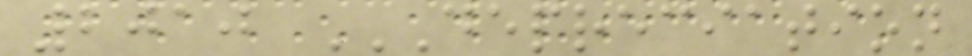2010 DEPRECIATION
